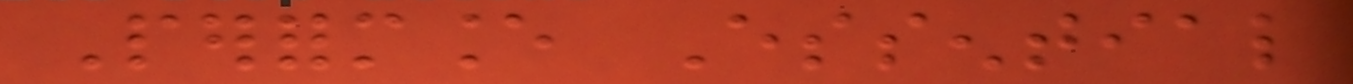Performance Essential
